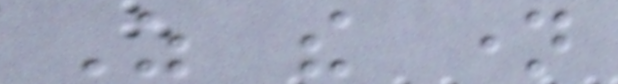As the name
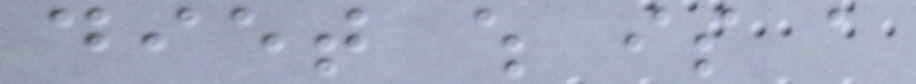diet which is a
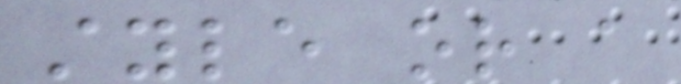style or a
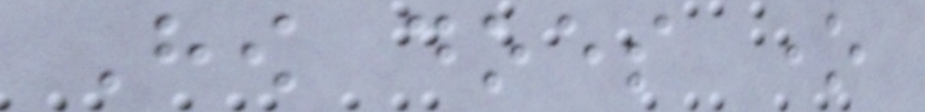How does one
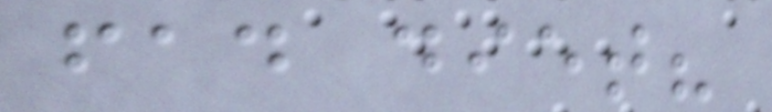fad diet?
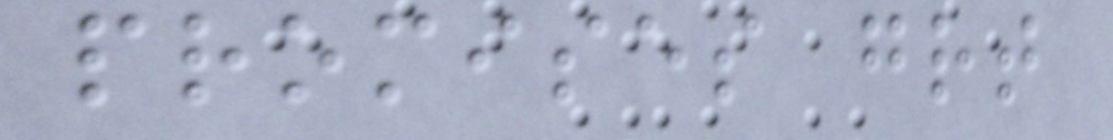promises great
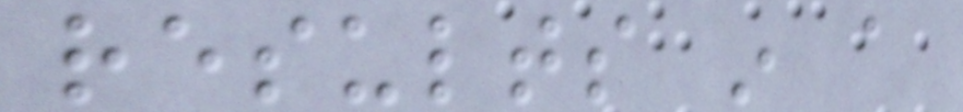results in a
